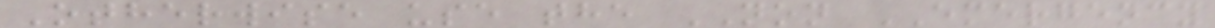Otherwise use the NON EMERGENCY
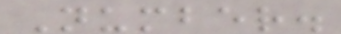Number.
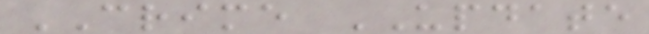CRIME UPDATE
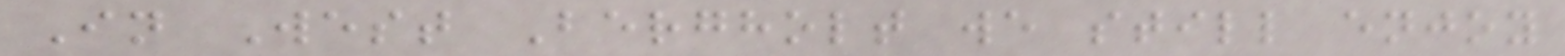In West Bergholt we still enjoy
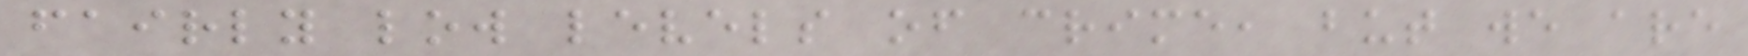fairly low levels of crime, but we are
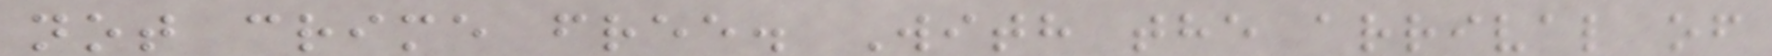not crime free. With the arrival of
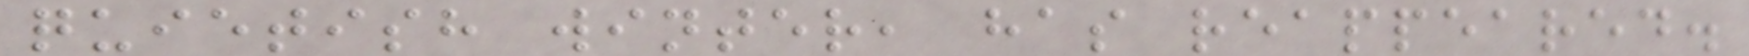quietish winter, has reappeared.
